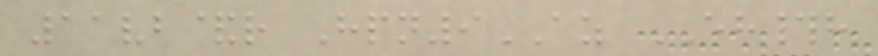11vb&r Hpn9AZ EH#h
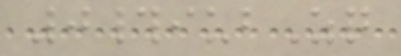0#iubZq
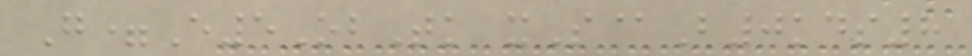G=E5ObTk xS@B0kds8
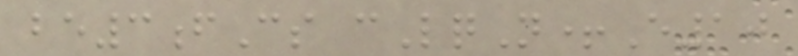be3fCs cLqN+E10
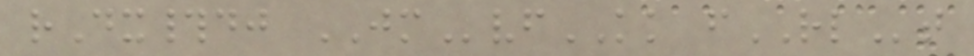rDx#dj JMvfKK fRLt
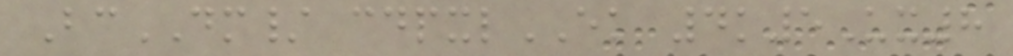BcDM/ cdpxlEK 4k5Ux8
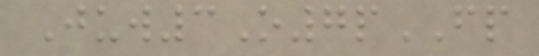Juw3O7pFP
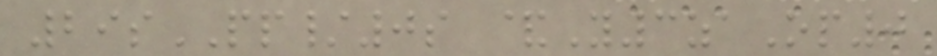29sPP/0s &Y3zaOp0
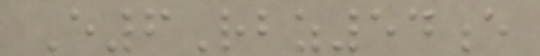E6Rbz54e
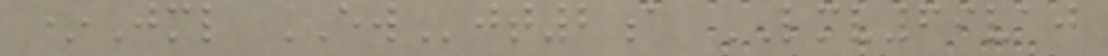*Jml EWjt2a LMV69vaj
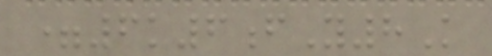=6k6fY8K
